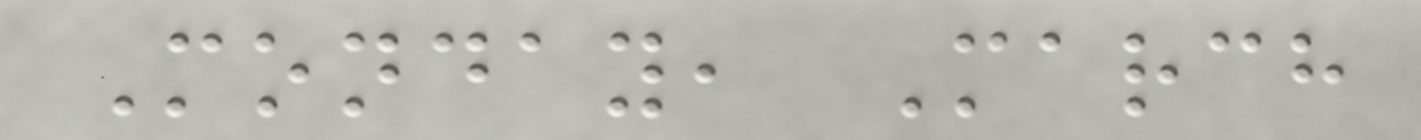Monday, March
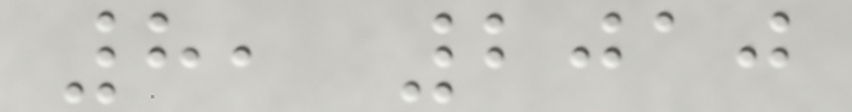8, 2010
